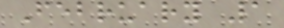February 1
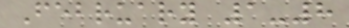February 1-8
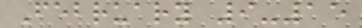February 9-15
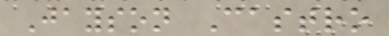Jayson Castro
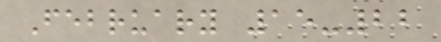February 15-22
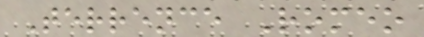Terrence Romeo
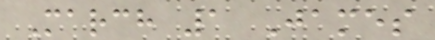March 1 James
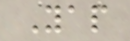Yap
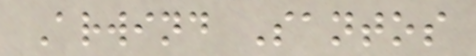Arwind Santos
